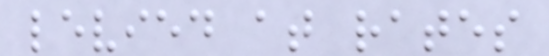levied at rates
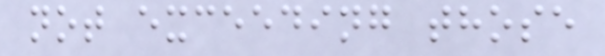not exceeding those
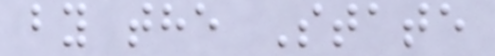by the State
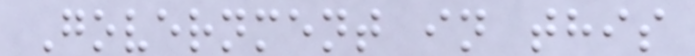Government in this
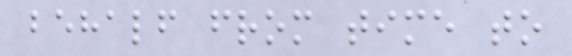behalf from time to
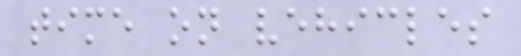time on vehicles
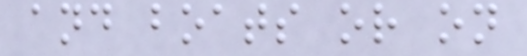and boats or on
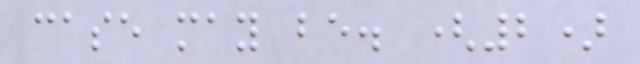case may be. (2)
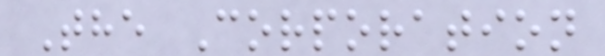The Corporation
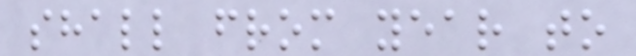shall from year to
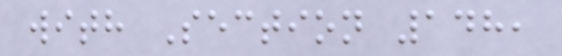with Section 148,
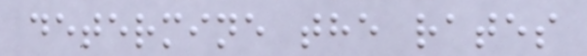determine the rates
